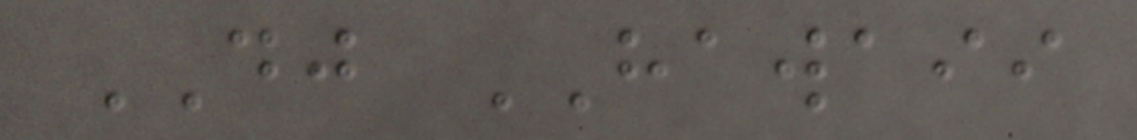DJ HAWAII
